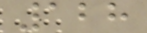128
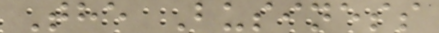The Business
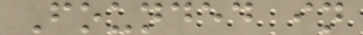Founded in
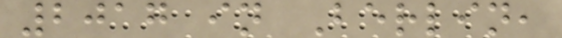2017 in Berlin,
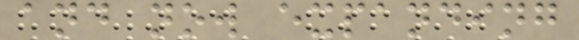and now expanding
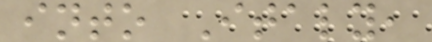into Italy,
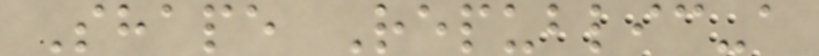Shape Republic-a
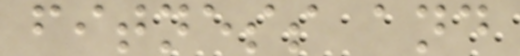fitness and
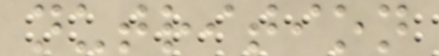nutrition
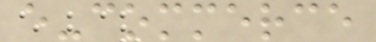e-commerce
